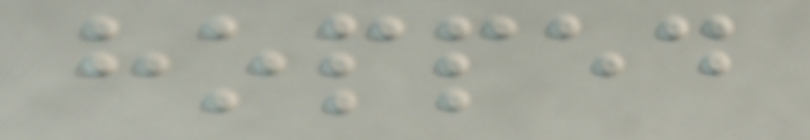hopped
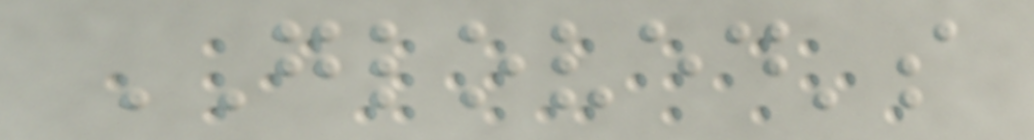GLOVED's
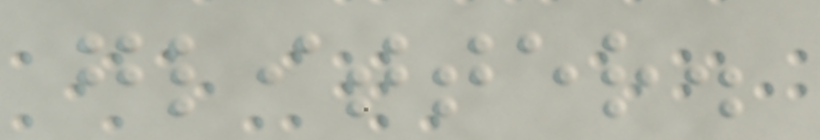glitter.
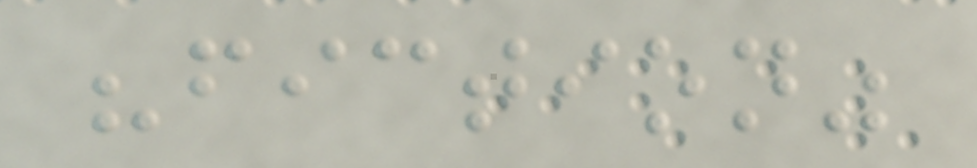"fiction"
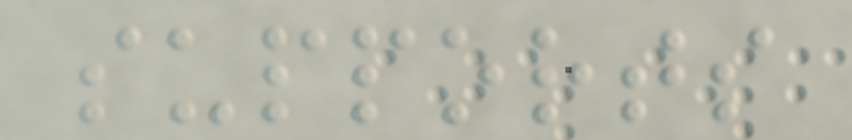supports
